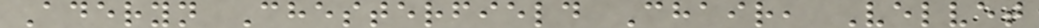Aderyn Chesterfield Chair, Velvet
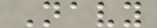Navy
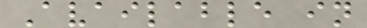Available in
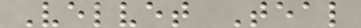Velvet Teal
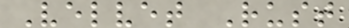Velvet Rust
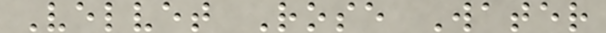Velvet Rose Water
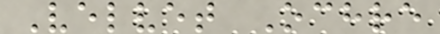Velvet Ochre
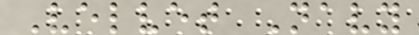Velvet Navy
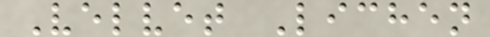Velvet Lichen
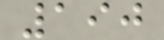190
